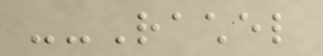--Rachel
